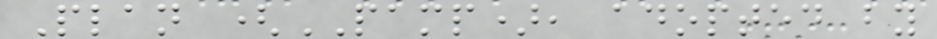Plan (PAMP), adopted by
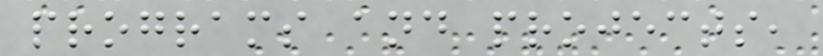programs and projects,
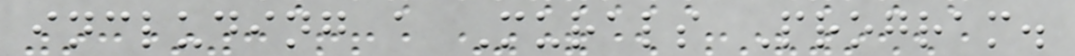including a Murals Program.
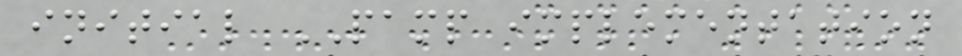initial PAMP implementation
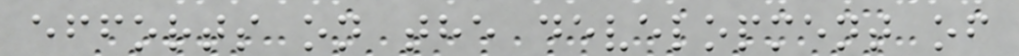efforts on the development of
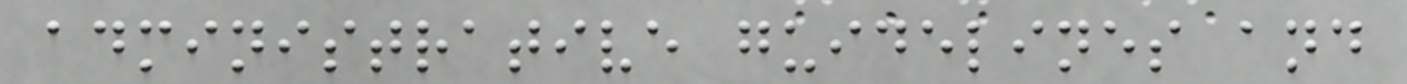administrative guidelines and
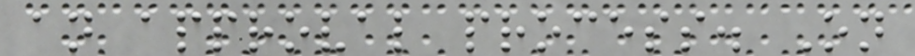an approval process. On
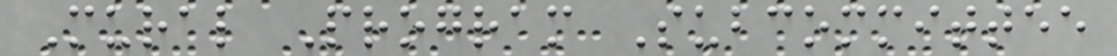Mural Program Subcommittee
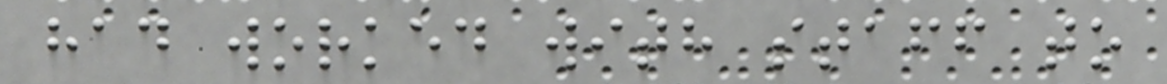had worked with staff to
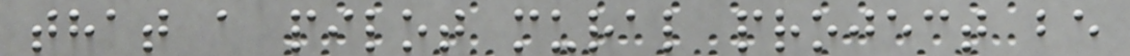that a pilot mural project be
